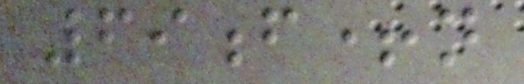69f+n
